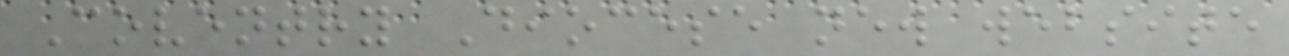Coventry Diocese new website
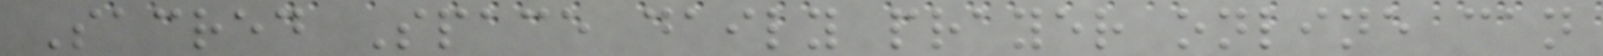Sacred Space daily prayer online can
